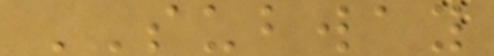SUBWAY
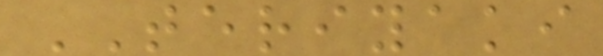TERIYAKI
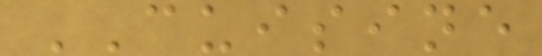CUISINE
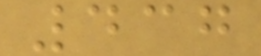437
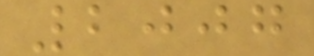2007
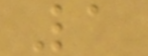1
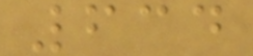634
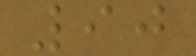90
